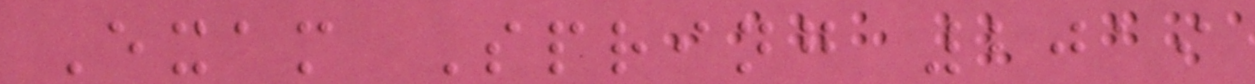Exam Spring 2019
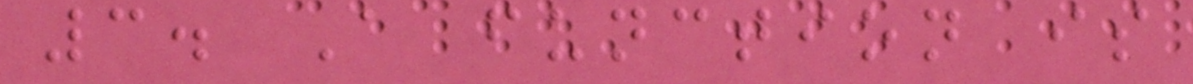3. A function is
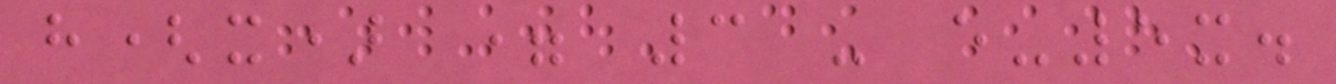h(x) = 3 - e-5x.
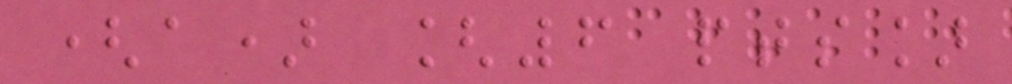(a) [6 pts]
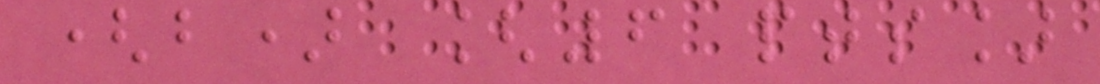(b) [6 pts]
